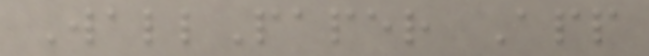WallPaper App
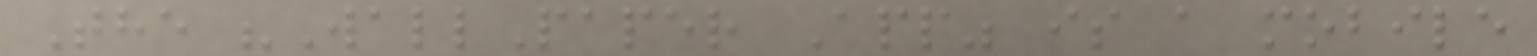The "WallPaper App" is a mobile
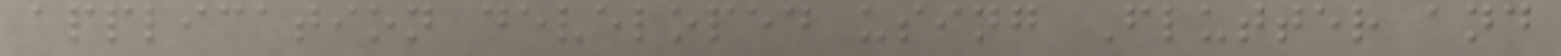application developed using Flutter and
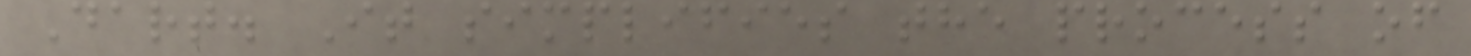Dart. It simplifies the process of
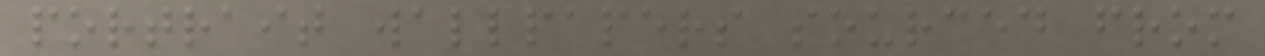portrait wallpapers sourced from
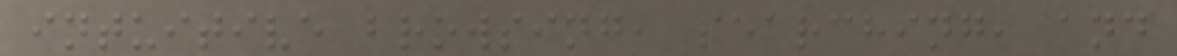intuitive browsing, searching, and
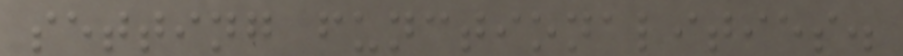setting functionalities.
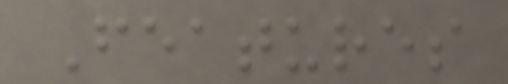Features
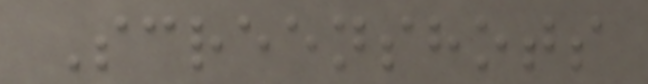Screenshots
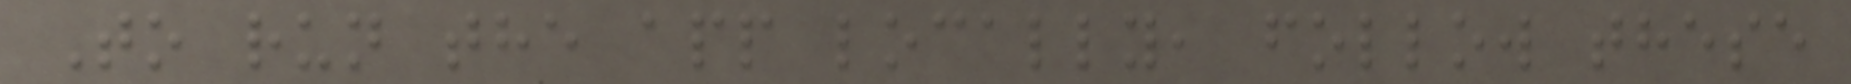To run the app locally, follow these
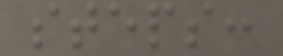steps:
